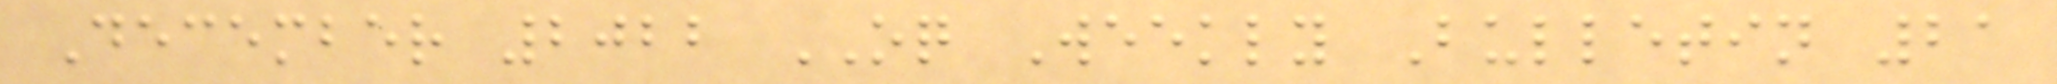December 2022 OQ Weekly Bulletin 21
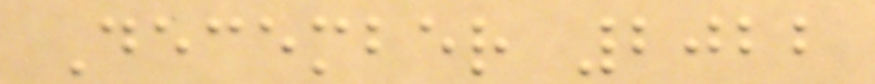December 2022
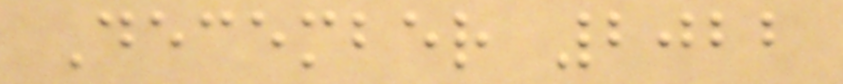December 2022
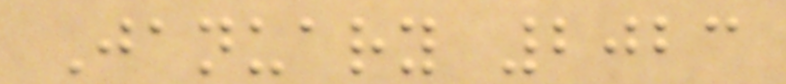January 2023
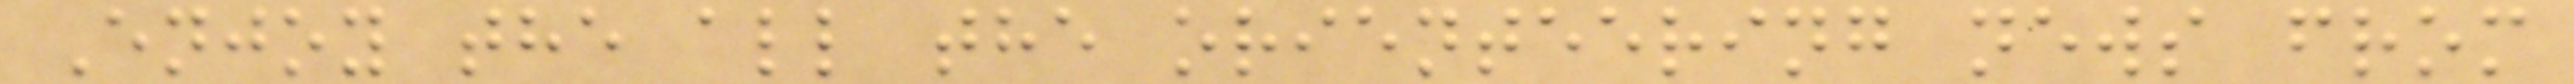Enjoy the all the orienteering news from
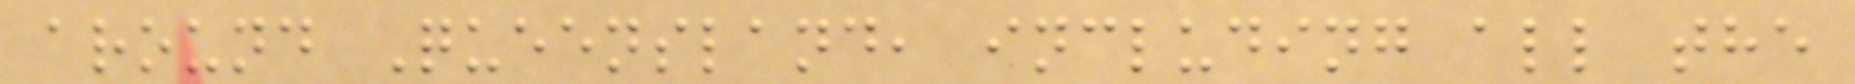around Queensland, including all the
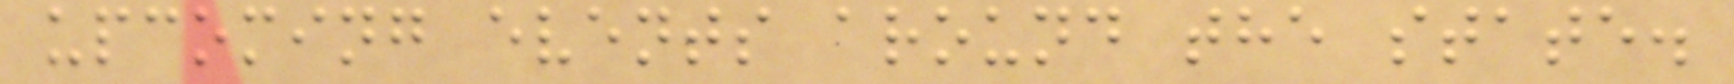upcoming events around the state.
